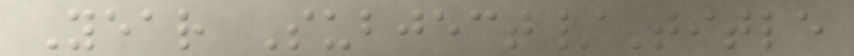Year Subject/Title
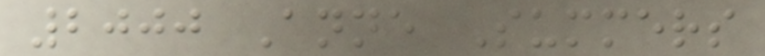2000 Anne Summers
